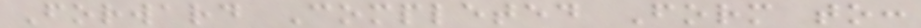Forward Completed Form to:
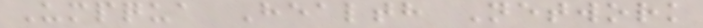Umpqua Health Network
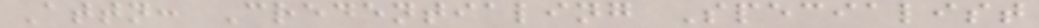Attn: Credentialing Specialist
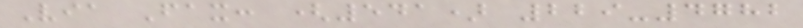Via Fax: (541) 229-4782
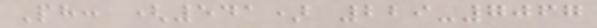Ph: (541) 229-7067
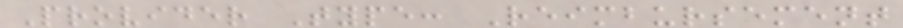Provider Type: Reimbursement
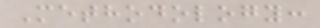Methodology:
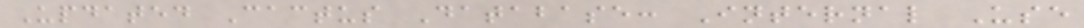Updated Cactus Database: Internal Use
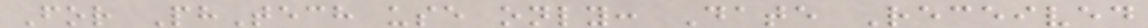For PhTech use only: Date Received
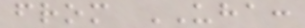from UHA:
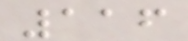116
